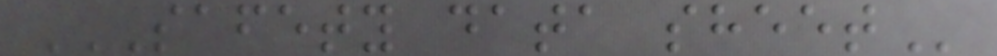SAFETY DATA SHEET
